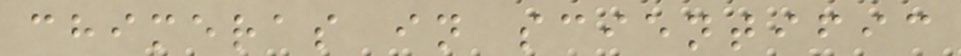chimeras in scientific
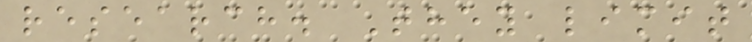research. They limit
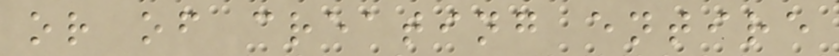or of creating entire
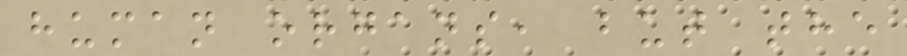human organs, but the
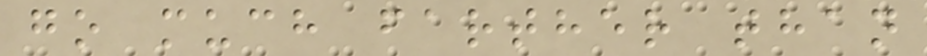go much farther than
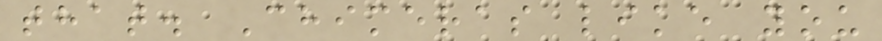that. Chimeras like you
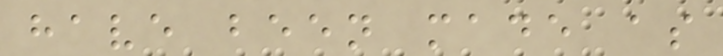have been made as
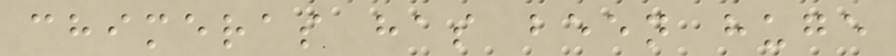chimeras has been huge
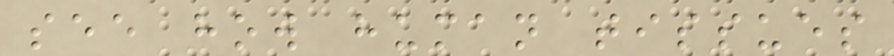see how human tissues
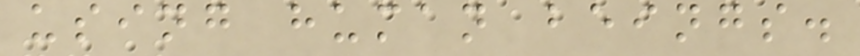using human beings.
